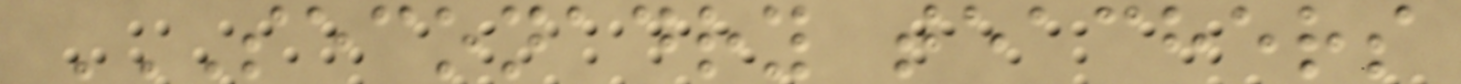SECONADRY TEACHERS
